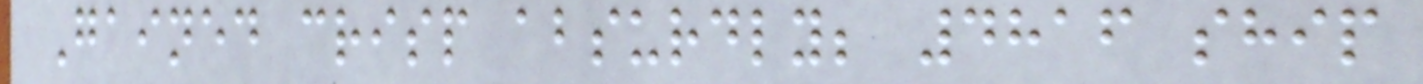Gained crisp absurdly; 4816 ship
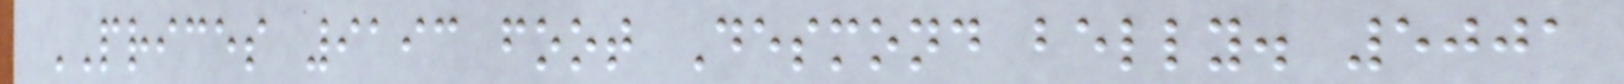PRICES 9193 foot Desmond belly. 5001
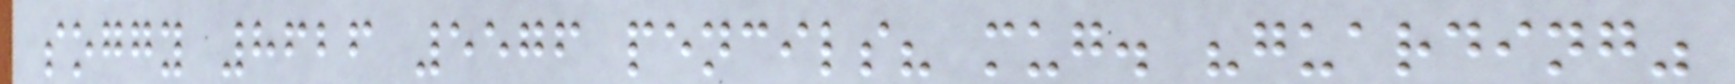soggy 8626 5576 pencils? mug. "guarding"
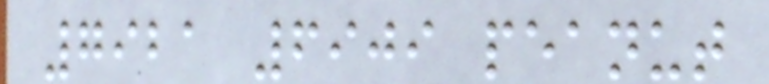7921 6909 peanut
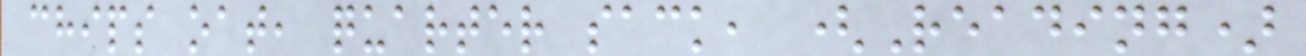chips oat, quarter sack, (Reading)
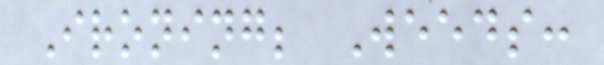Ironing; Weeds:
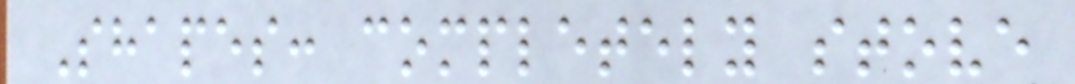Shapes: completely stove
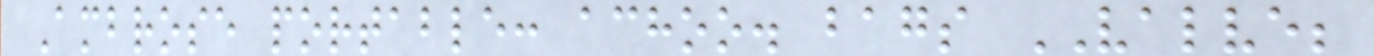Ambrose portable: achoo. bags VALVE;
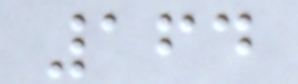164
